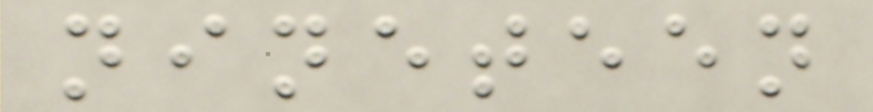nineteen
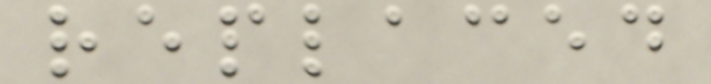replaced
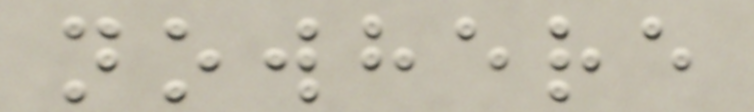nowhere
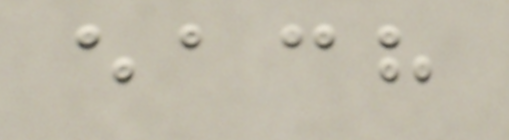each
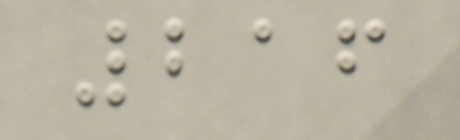216
